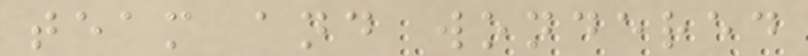team and wondered
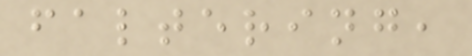faltering,
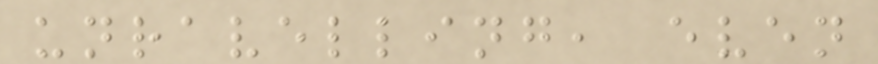unravelling, even
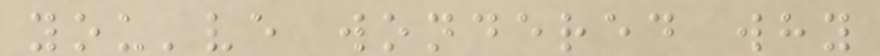you've wondered why
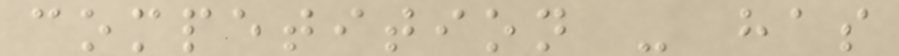competition - has
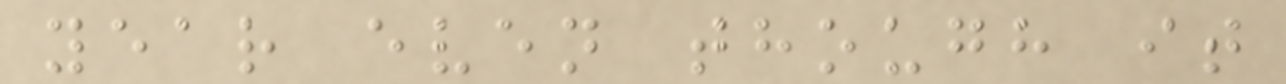year even though it
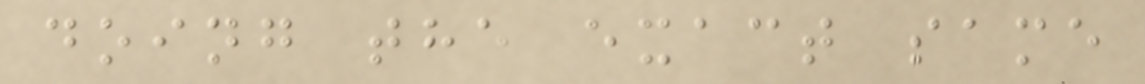doing the exact same
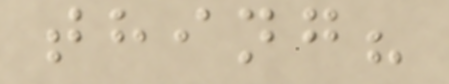thing?
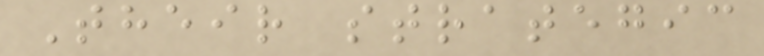Their strategic
